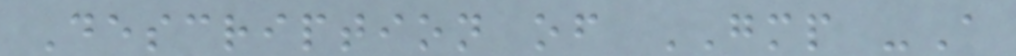Description of GMP -A
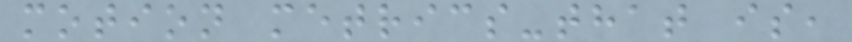motion metrics-that is,
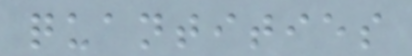quantities
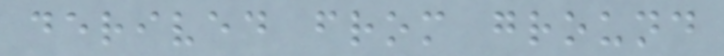derived from ground
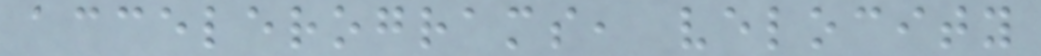accelerograms, velocity
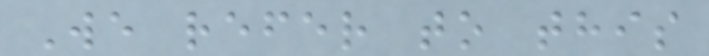We refer to this
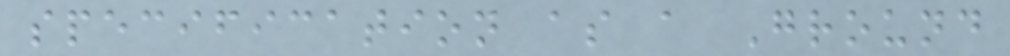specification as a Ground
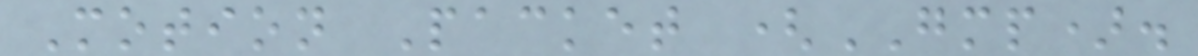Motion Packet (GMP).
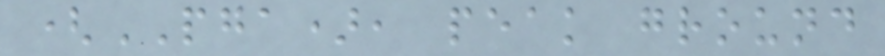(PGA), peak ground
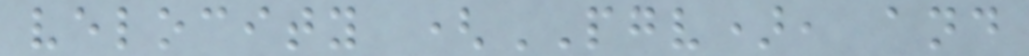velocity (PGV), and
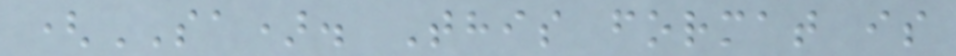(SA). This format is
